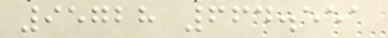95728 664.551
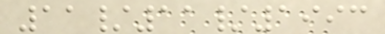11/11/1993
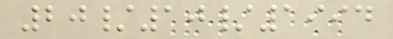20/10/1994
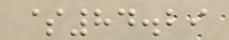$84.29
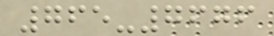765-7676
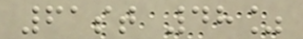61st 48%
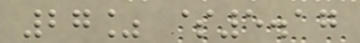27% $5.17
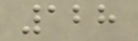128
